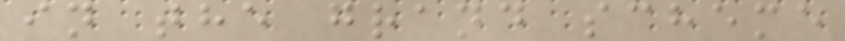in the grand scheme
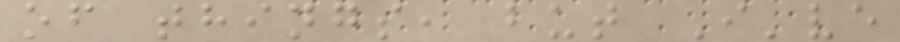of things, but I've
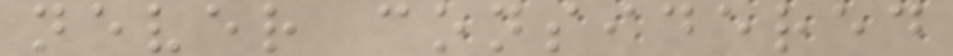never considered
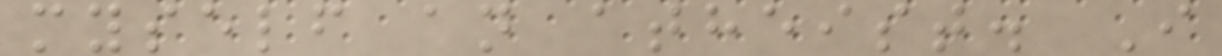myself an atheist. I
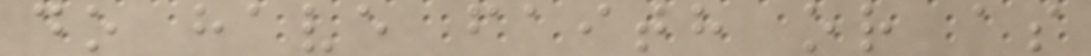do have faith or as
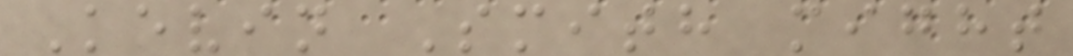Kevin Smith might
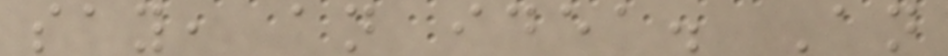say, an idea. An
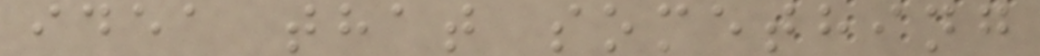idea that something
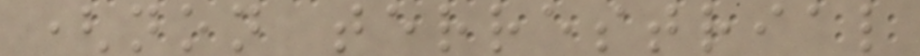(non terrestrial
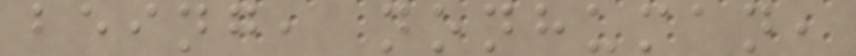being, nonhuman,
